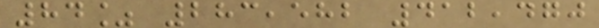84% 283,582 412,470
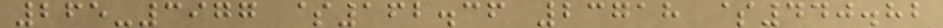265-3977 $162.36 23718 $440.82
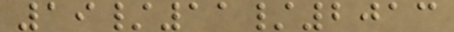19/11/2013
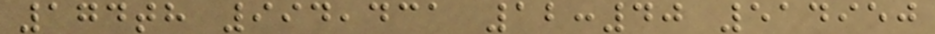174th 994,431 12:40 514950
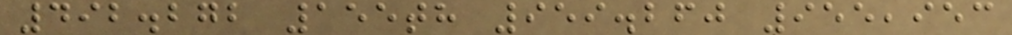492.272 155th 959.260 955,953
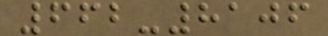662-8106
